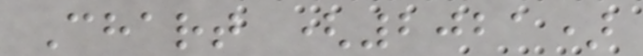Chart (2021)
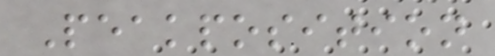Peakposition
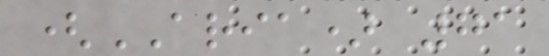(ARIA) 71
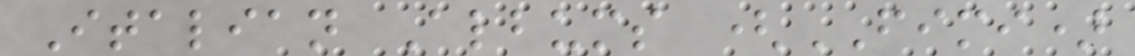Italian Albums (FIMI)
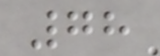78
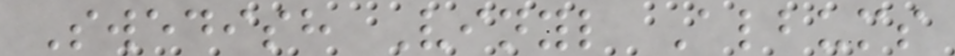Swedish Vinyl Albums
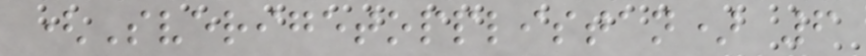(Sverigetopplistan) 6
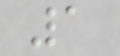1
